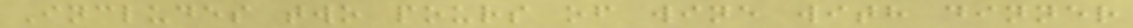Includes two pours of wine with dinner
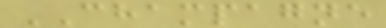CHAMPAGNE
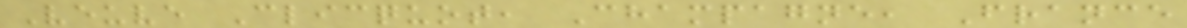Veuve Clicquot, Champagne, France
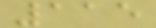115
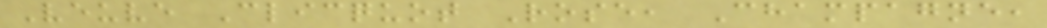Veuve Clicquot Rose, Champagne,
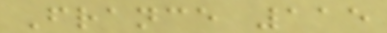France 115
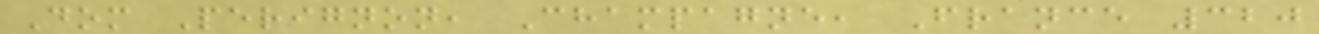Dom Perignon, Champagne, France 320
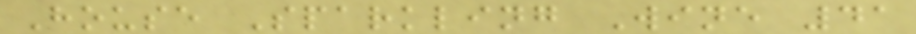House Sparkling Wine 41
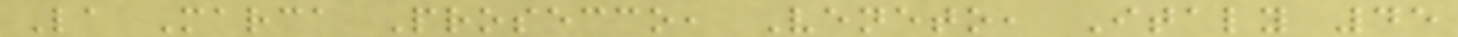La Marca Prosecco, Veneto, Italy 45
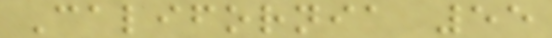California 55
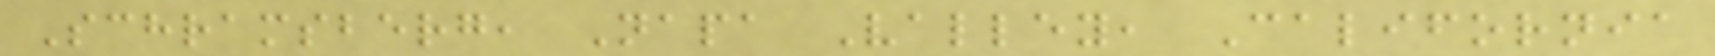Schramsberg, Napa Valley, California
